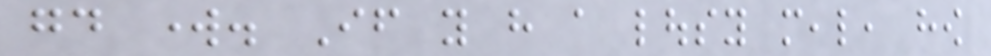good work. If you have a lousy meal, how
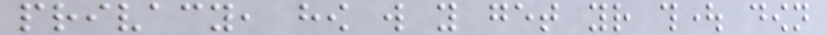privacy, how will you get your thought down
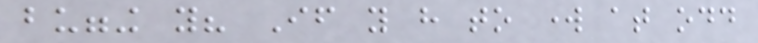bugging you? If you have to work at odd
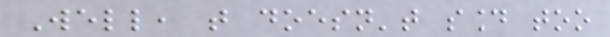Well, that doesn't sound too
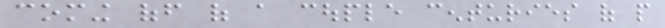coming off of a couple centuries of people
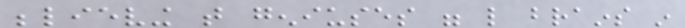believing that geniuses were like brains in
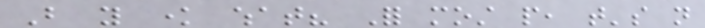But you know what? For most people, that's not
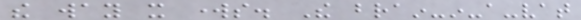the way it works. The brain-in-a-vat
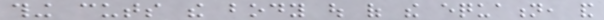thing cuts the body out of the equation, and
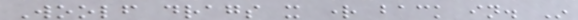Woolf drags it right back in. In
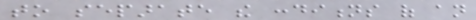to separate the conditions of an
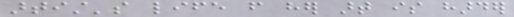artist's life from her art is harder
